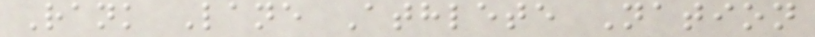Rank Lane Athlete Nation
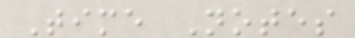Time Notes
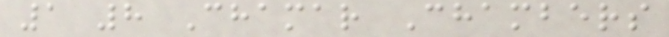1 8 Chamar Chambers
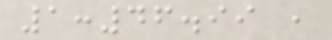1:46.99 ,
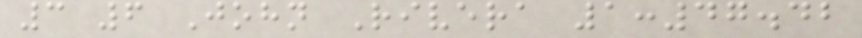3 6 John Rivera 1:47.42
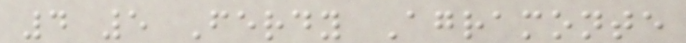4 5 Ferdy Agramonte
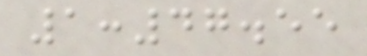1:47.55
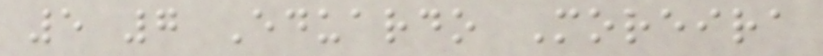5 7 Eduardo Moreira
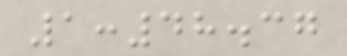1:48.37
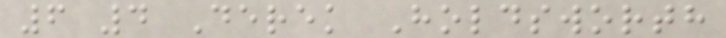6 4 Derek Holdsworth
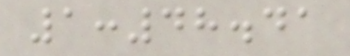1:48.41
